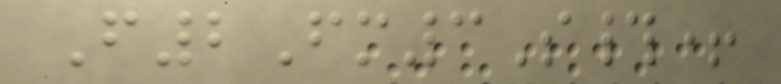F2Fm3S#+
